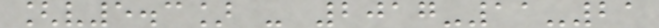[v5.3] - 2017-11-21
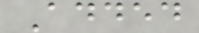Added
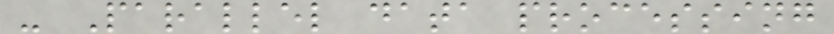- Parallel data processing
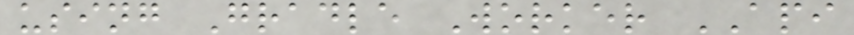using Gradle Worker API
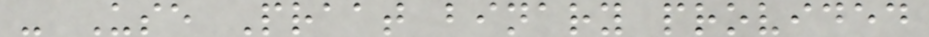- Use Praat binary provided
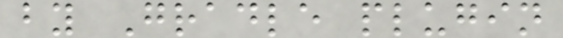by Gradle plugin
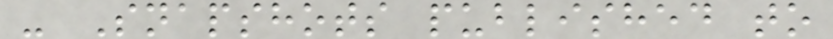- Snapshots published to
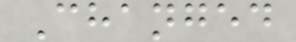Changed
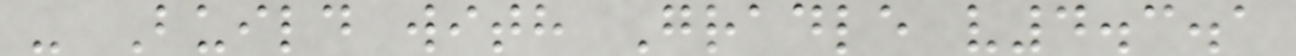- Build with Gradle v4.3.1
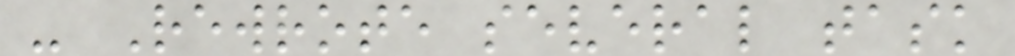- Rewrote several task
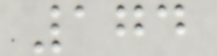174
